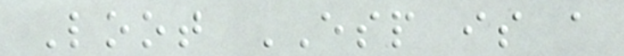Loot ESP is a
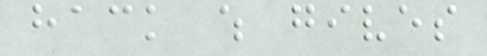hack which gives
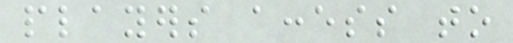players access to
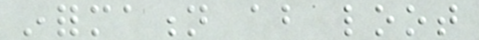information about loot
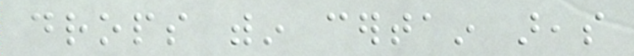drops within certain areas
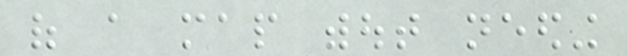of a map without needing
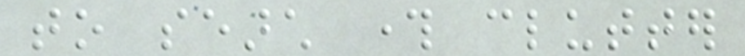to search through clutter
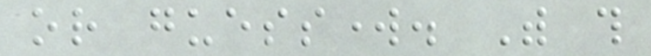or guesswork. With this
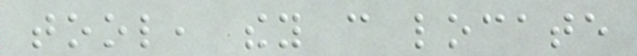tool, they can locate
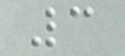3
